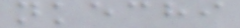nkechi
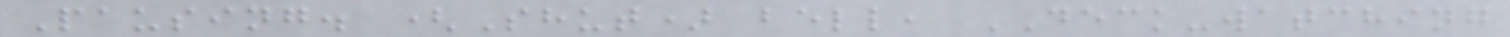Pausing. (Shut) bell, DECK-watching
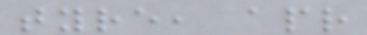tyre, apr
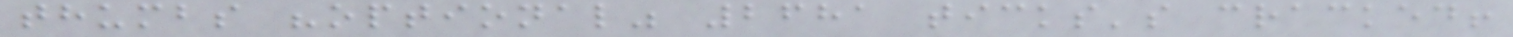thumbs "optional" 2681 ticks's cracked!
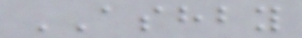ASHBY
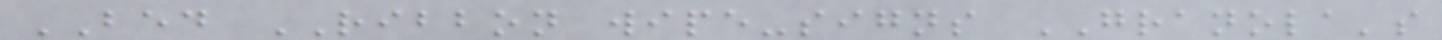BED RIBBON wipe-signs GRANOLA's
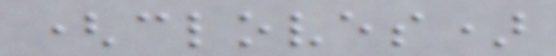(cloves)
